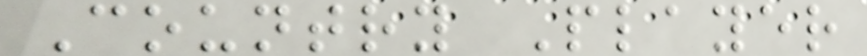Country Player
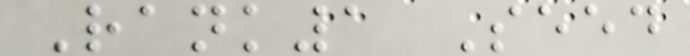Rank1 Seed
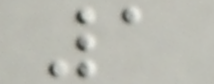1
